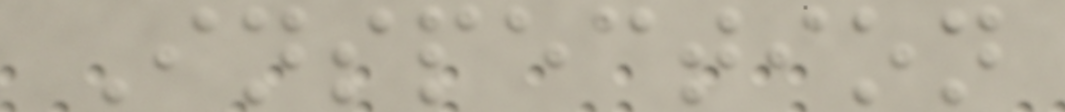Inspection
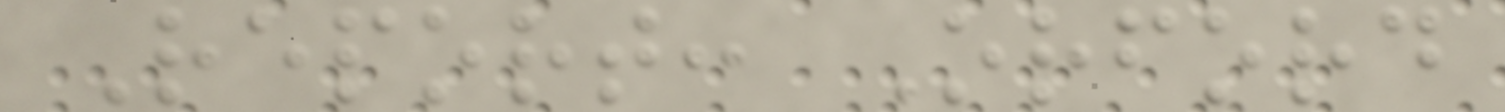Report: Orford
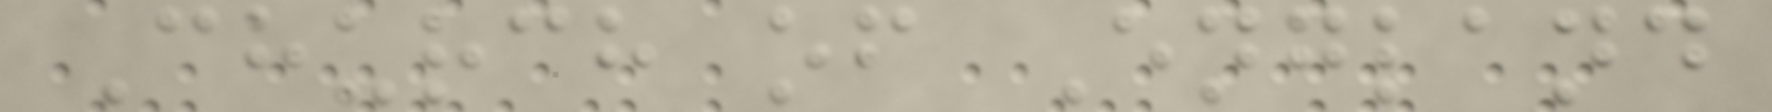Church of England
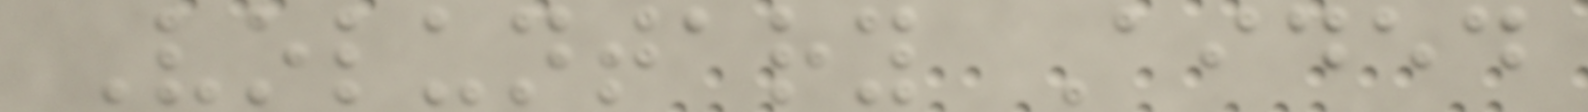Voluntary Aided
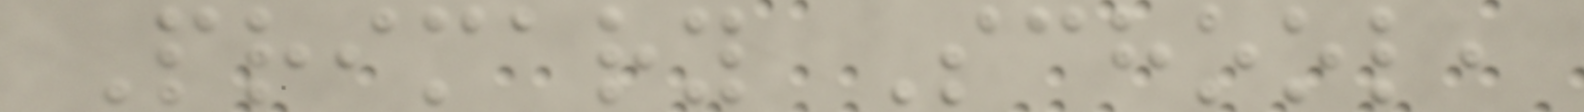Primary School,
